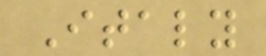Italy
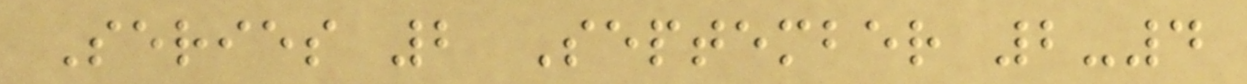Series 2 September 2-4
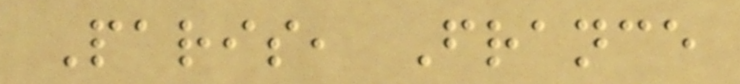Paris, France
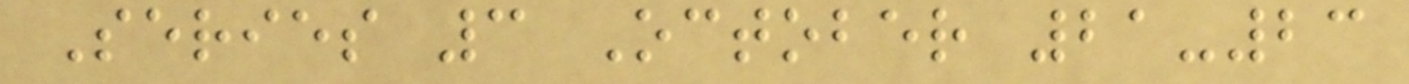Series 3 October 21-23
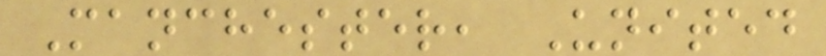Manchester, United
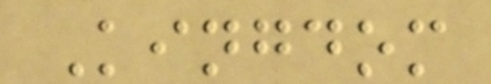Kingdom
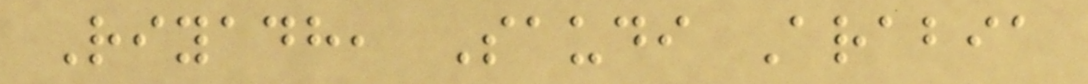Riyadh, Saudi Arabia
